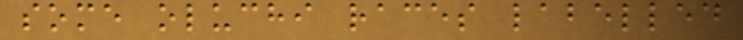some oluchi races labelled
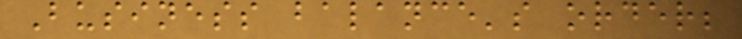Business balance's order;
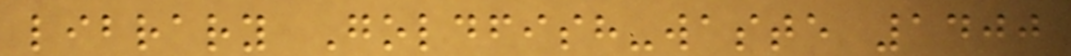library Goldfish-waste 1400
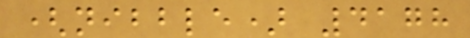(nibble) 4178
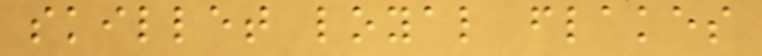skillet loyal flakes
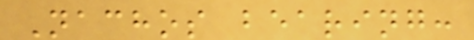Nachos bearing:
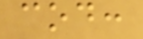cod:
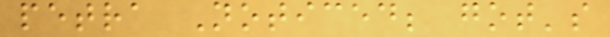petra Noticed; got's
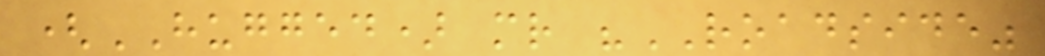(HUGGED) mr "ROADSIDE"
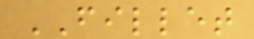FILLET
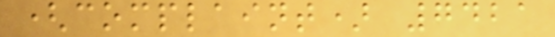(complaint) 7421
